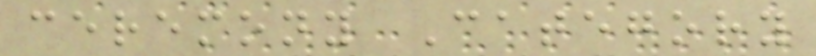ceremony Category
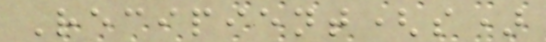Recipient(s)
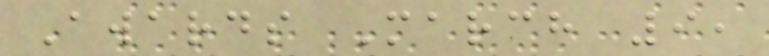Awards March 9,
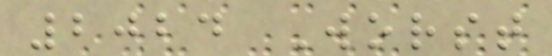2024 Worst
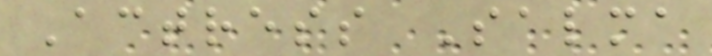Actress Salma
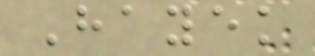Hayek
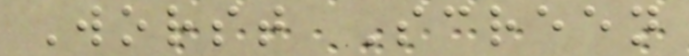Worst Screen
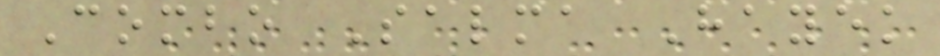Combo Salma Hayek
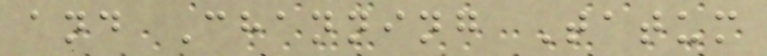and Channing Tatum
